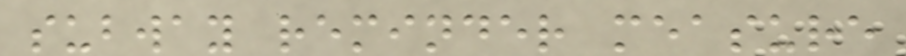subway reminder measure
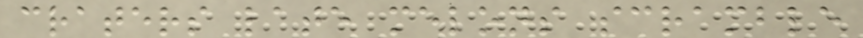craters late melons scramble
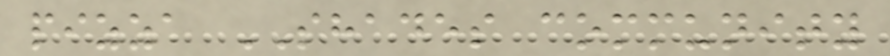pizza SHADES community
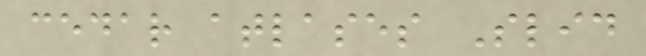cedar atlases Slid
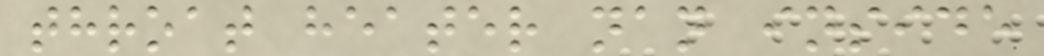throat heater nan inside
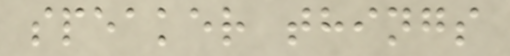speaker things
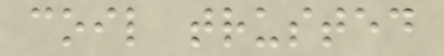coil trusted
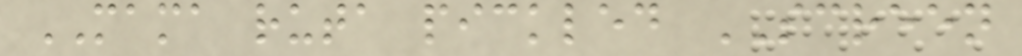MAMA ruta pickled SCREEN
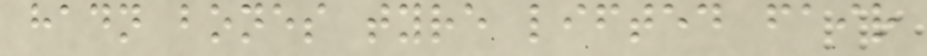hadn bones tyre lifted fair
